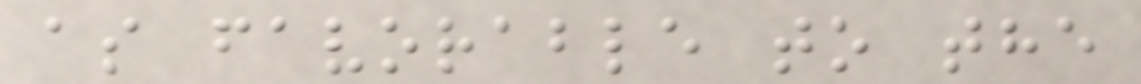as favorable to the
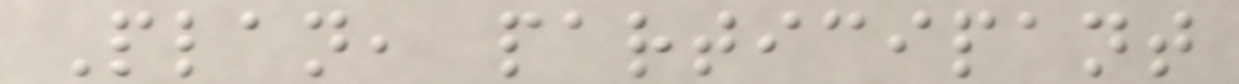Plan, participant
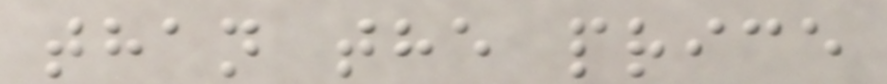than the price
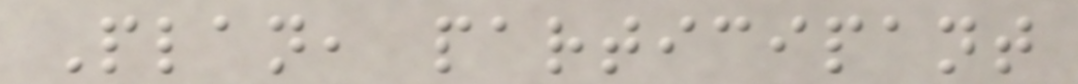Plan, participant
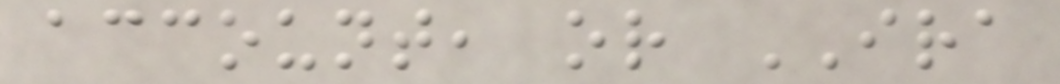account, or IRA
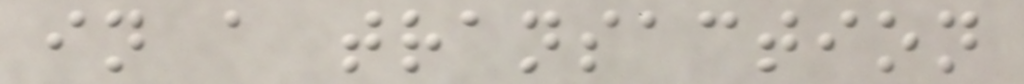in a transaction
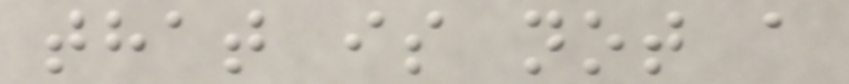that is not a
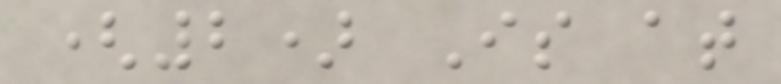(2) Is at
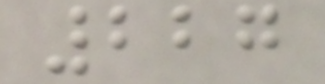227
